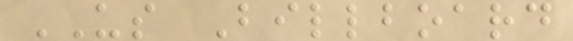US Billboard
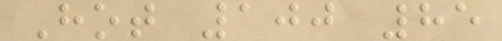Hot 100 85
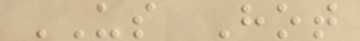US Hot
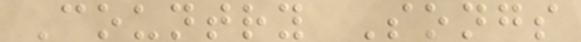Country Songs
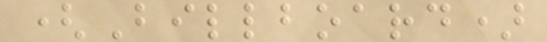(Billboard)
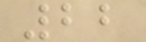22
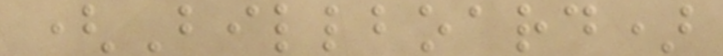(Billboard)
